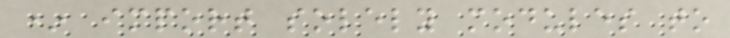* import solely modules to
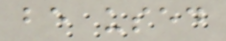be used
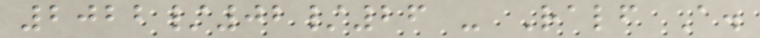2022/02/26 - Ralf A.
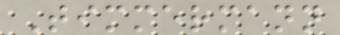Timmermann
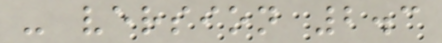- version 2.3
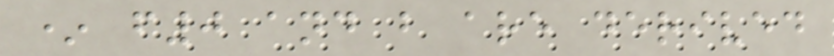* f0 and b are derived
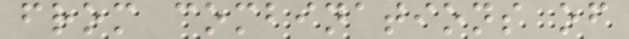from combinations of
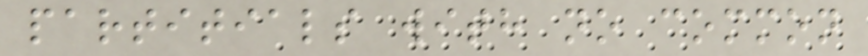partitials with no common
